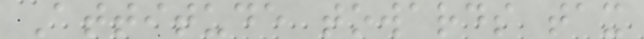Attitude towards tax
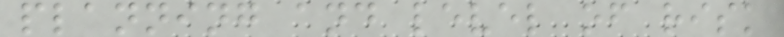planning and level of risk
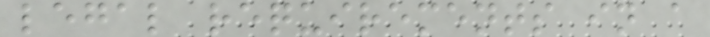legal requirements in a
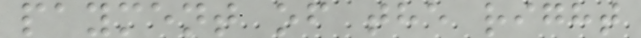payment of the right
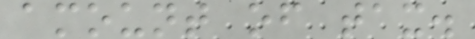amount of tax.
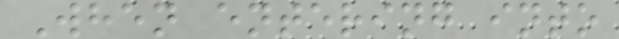When entering into
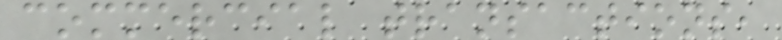commercial transactions,
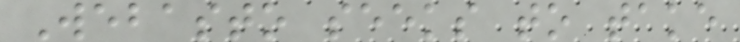Webasto seeks to take
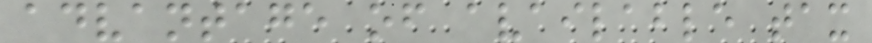advantage of available tax
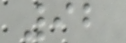92
